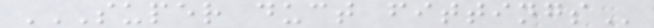SUPER DUCT FITTINGS
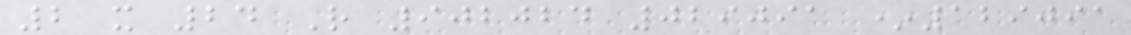2 x 24 R 902024 029091 *129091
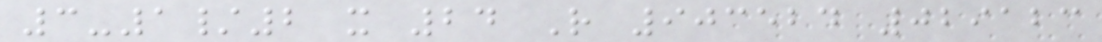3-1/2 x 24 R 903524 029123
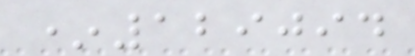*129094
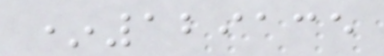*129135
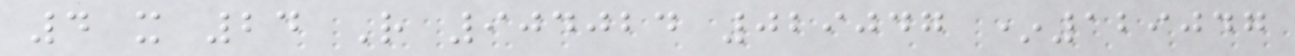4 x 24 R 904024 029047 *129047
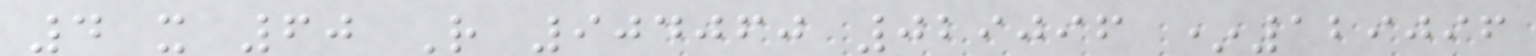4 x 60 R 904060 029096 *129096
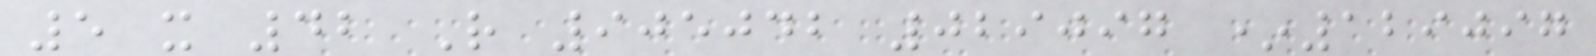5 x 42 R 905042 029097 *129097
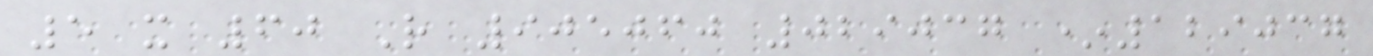5 x 60 R 905060 029037 *129037
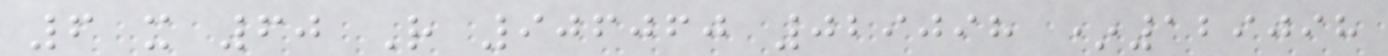6 x 60 R 906060 029098 *129098
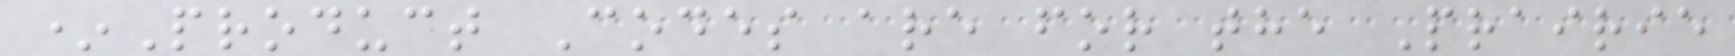*Product Codes are for the Prairie
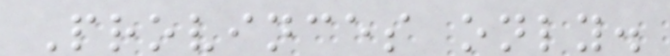Provinces only.
